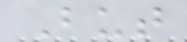But
